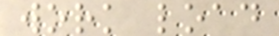work load
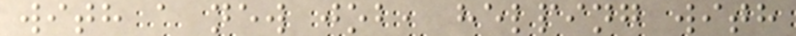with a new job, helping with
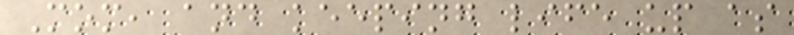Mom, and keeping life up as
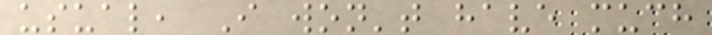usual, I won't have much
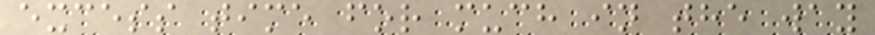excess time for much in the way
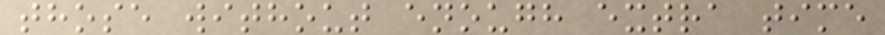those without enough extra time
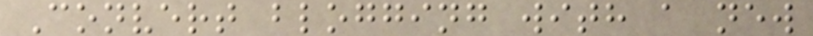Convert blogging with a new
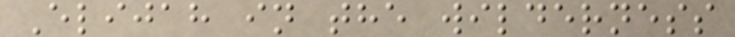Elijah in the wilderness
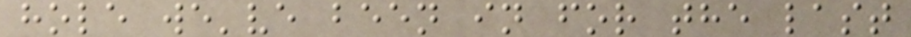hole we've been in for the last
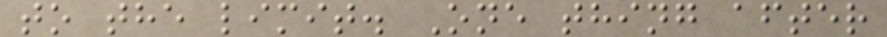to the limit. One thing after
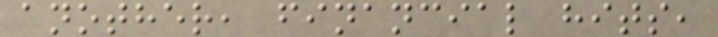another, financial hits,
